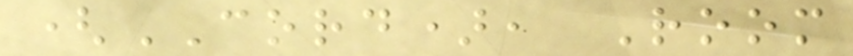(CORD), Room
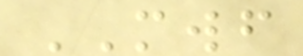MWF
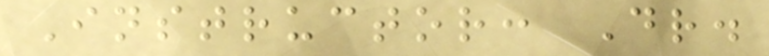Instructor: Dr.
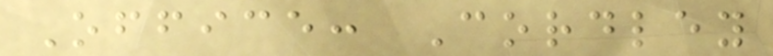Office: Cordley
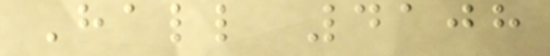Hall 4108
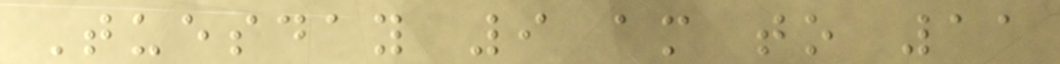Tuesday 9 am to 11
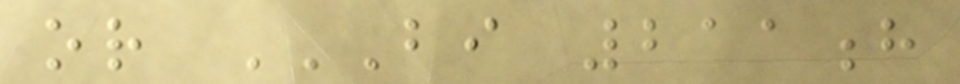or BI 211H
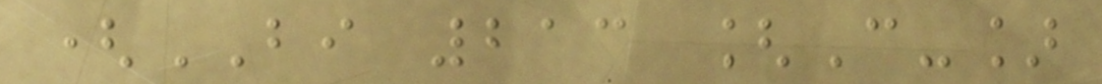(BI 213 [C-]
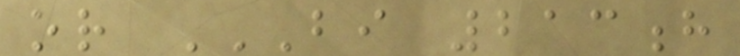or BI 213H
